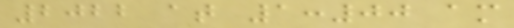2022 at 1:00 am
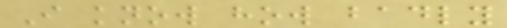I know how badly
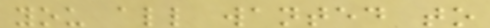you all wanted to
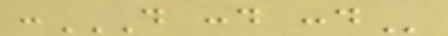:D :D :D
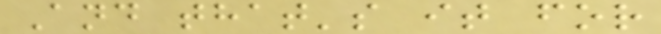And that's it for
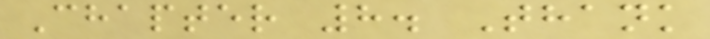Chapter 8. Thank
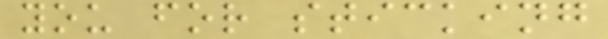you for sticking
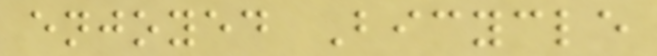enjoyed Bicycle
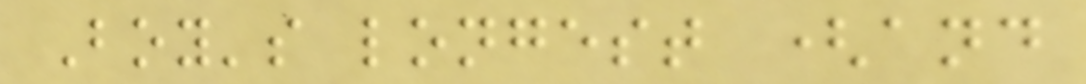Boy's longest (and
